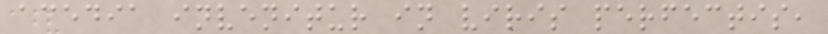acedia invenitur in viris perfectis,
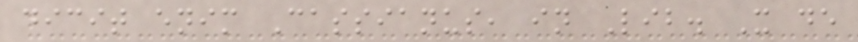dicit enim Cassianus, in Lib. X de
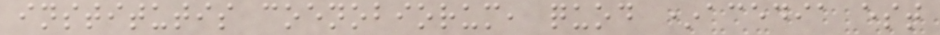institutis coenobiorum, quod *acedia est
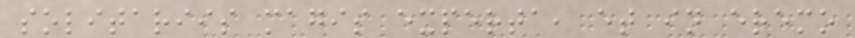solitariis magis experta, et in eremo
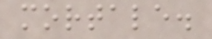mortale.
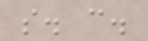s. c.
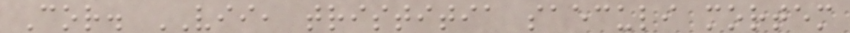Cor. VII, tristitia saeculi mortem
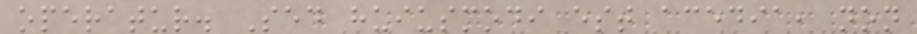operatur. Sed huiusmodi est acedia, non
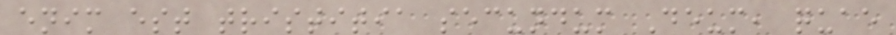enim est tristitia secundum Deum, quae
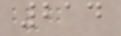214
